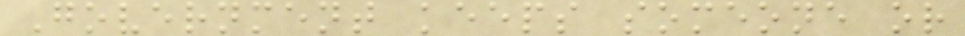Government keeps someone or
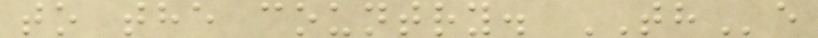to the country. THe
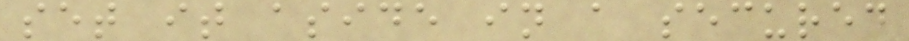set it aside in a secured
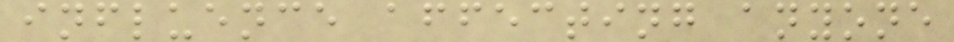influence affecting anyone
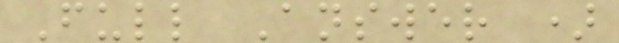Full Answer )
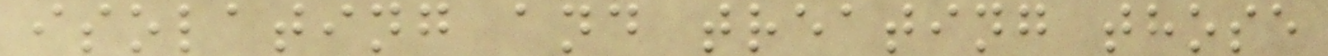isolating and treating those
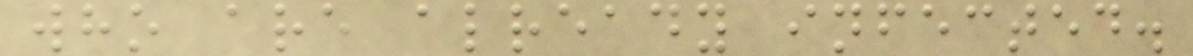who are already infected.
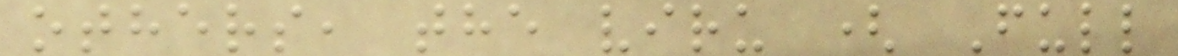others, the viru ( Full
